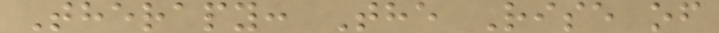Therapy: The Rise of
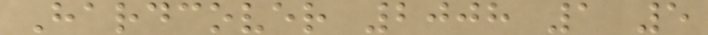Hardcover 2008 1 5
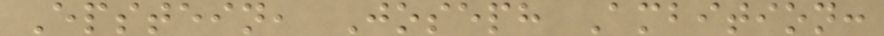Epstein, Joseph Ambition:
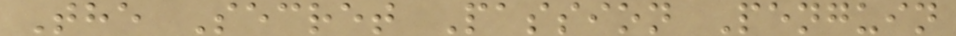The Secret Passion Penguin
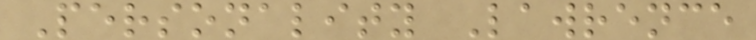Personality Lawrence
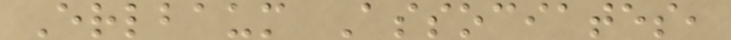Erlbaum Associates,
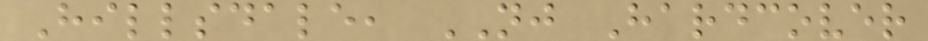Hillsdale, NJ Hardcover
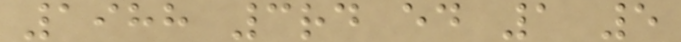1988 3rd ed 1 5
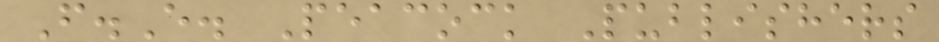F.E. Peacock Publishers
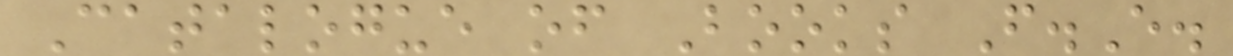Catalogue of Books F.E.
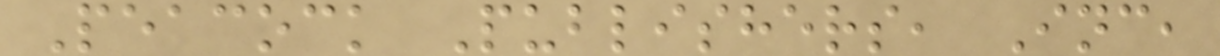Peacock Publishers, Inc,
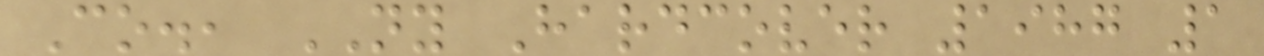Co., NY Hardcover 1987 1
